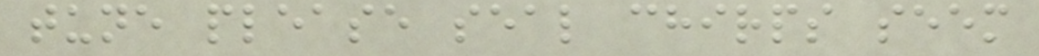tune please seal chirps seem
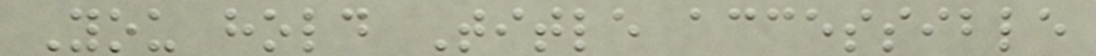You hold Title accessible
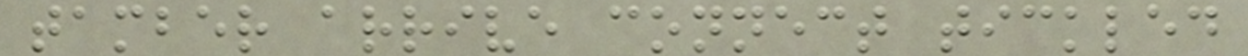tamber arrive connect tickled
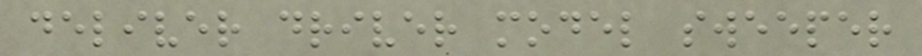deliver driver model sweeper
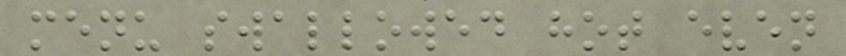menu swallowed hot even
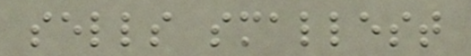sells smallest
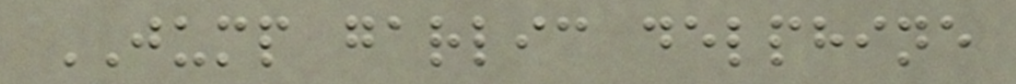JUMP garlic delphine
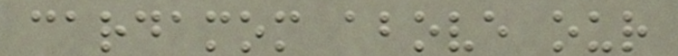cardamom above our
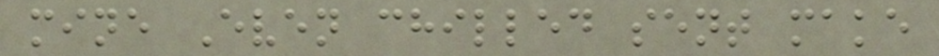mine Even chilled sent make
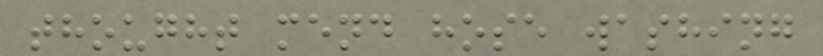thought mend hose washing
